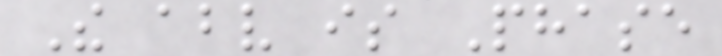The above is Phase
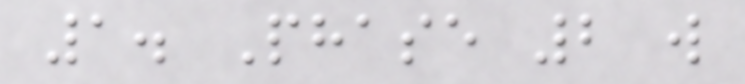1. Phase 2 will
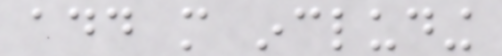add more including
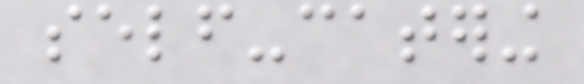self-catering
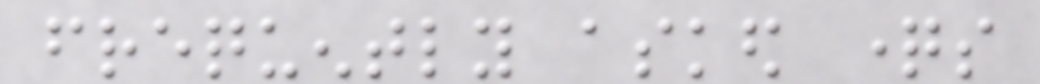frequently asked questions
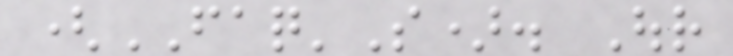(FAQ'S). Our
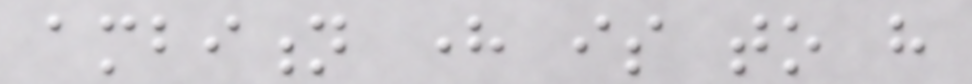ambition here is to have
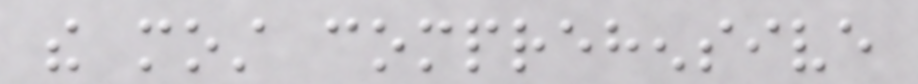the most comprehensive
